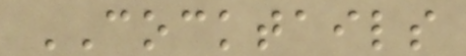COCKTAILS
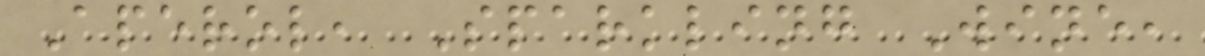Aperol, Sparkling Wine,
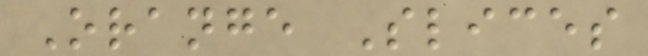Orange Slices
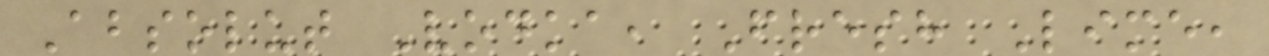Absolut Vodka, Fresh Lime,
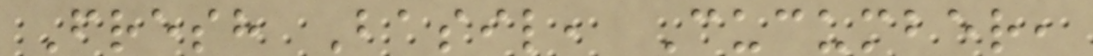Fresh Basil, Cucumber,
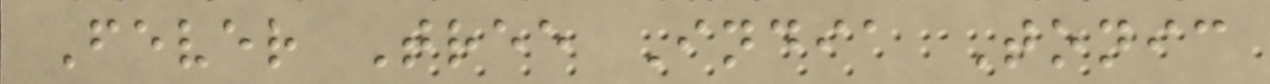Fever Tree India Tonic
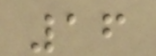16
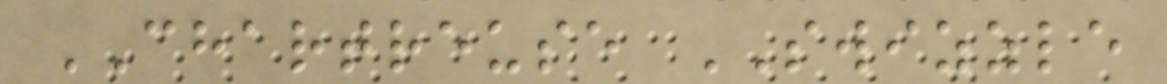CHARTREUSE SWIZZLE
